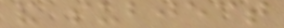and subject
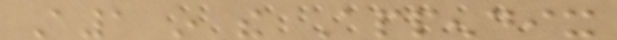A1 in the Appendix
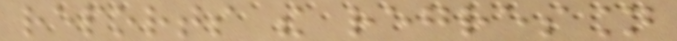reports the regression
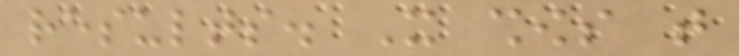results. It shows that
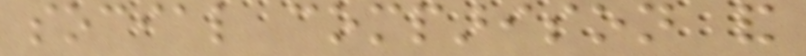social comparison and
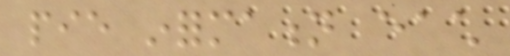pie information each
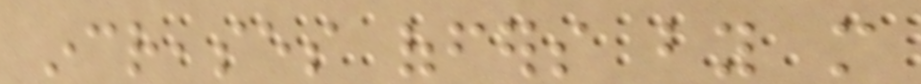increases offers by more
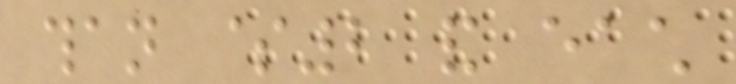than $2 and each
